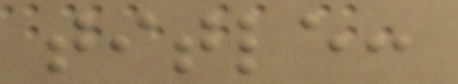title:
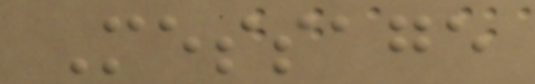Message
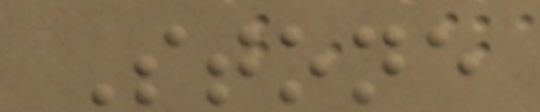Stone
